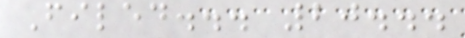Filed... 20...
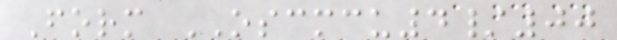Form OSCMCU4/00
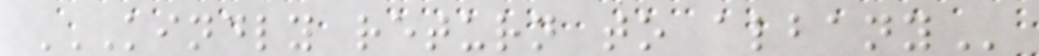KINDLY RETURN TO ALBANY
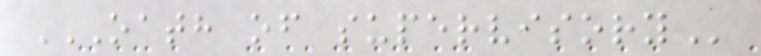OATH OF SUPERVISORY
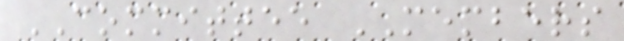COMMITTEE MEMBERS
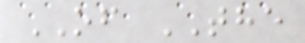OF THE
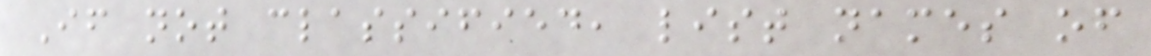If not classified, list names of
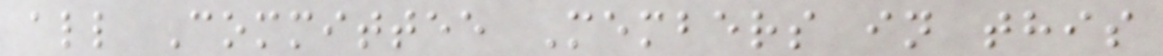all Committee Members in this
